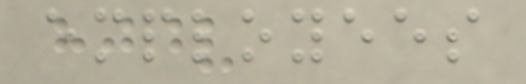employees
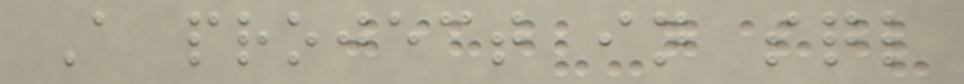A project in sql
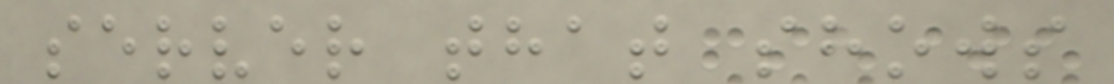server that shows
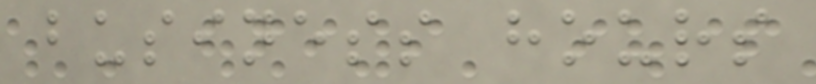business hours
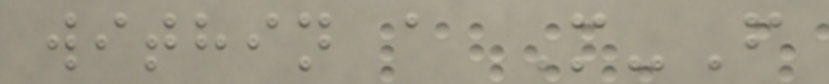within a M-F
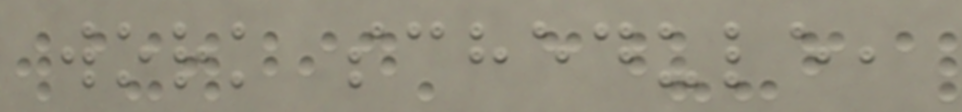work schedule,
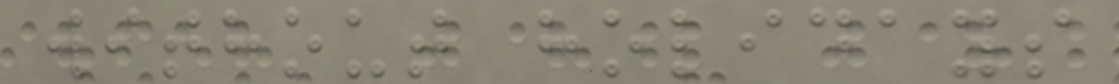without holidays
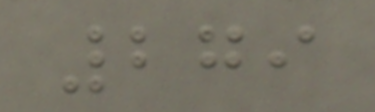279
